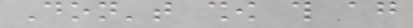Don't show this again
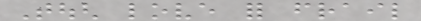Tough love for frail
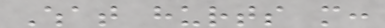What hurts more:
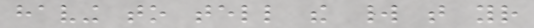having to tell the world that your
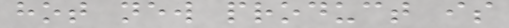hot new product is
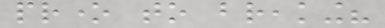prone to breaking?
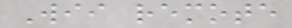Wii remote
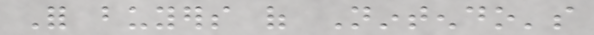For buyers of Nintendo's
